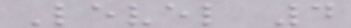Level 4
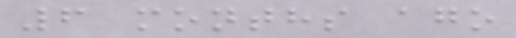6 months ago
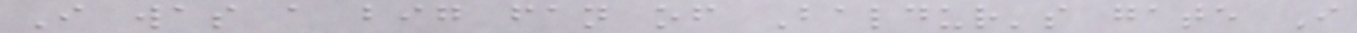I was a big fan of Baldur's gate I
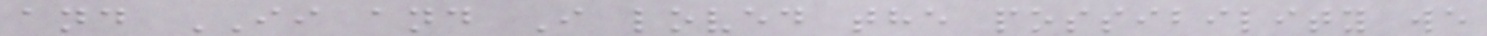and II and I loved the possibility we
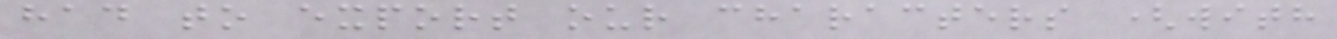had to export our characters (with
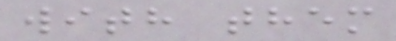with them
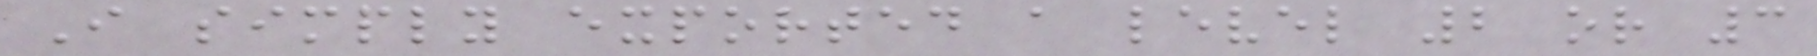I simply exported a level 2 or 3
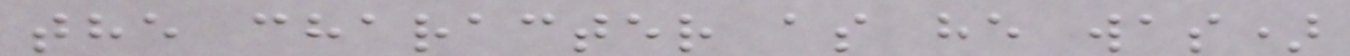the character as he was)
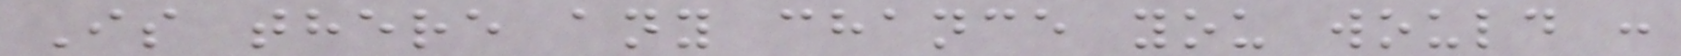Is there any chance you would :
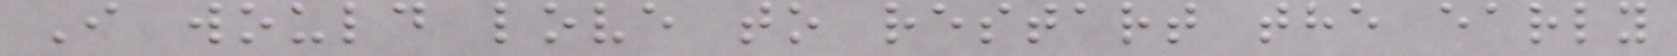I would love to restart the early
